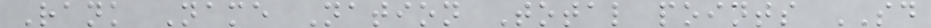Rank Name Nation Total points SD
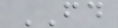FD
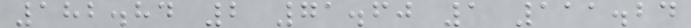182.84 2 71.60 1 111.24
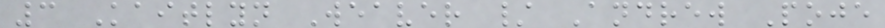3 Kaitlyn Weaver / Andrew Poje
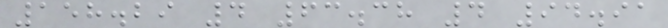158.29 4 63.38 4 94.91
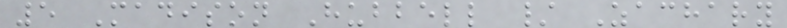5 Madison Hubbell / Zachary
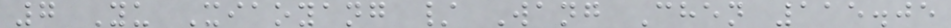7 Yu Xiaoyang / Wang Chen 115.05
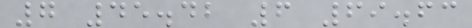7 45.42 6 69.63
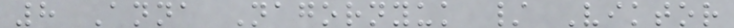8 Anna Nagornyuk / Viktor
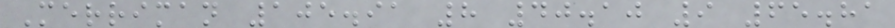Merriman 105.91 8 40.10 9 65.81
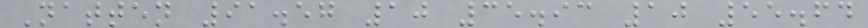Natten 91.57 10 35.93 10 55.64
